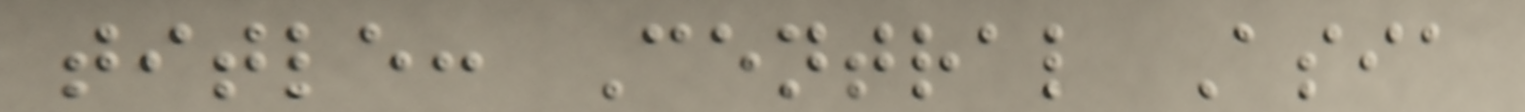title: Central Asia
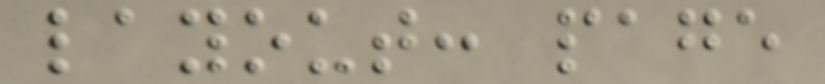layout: page
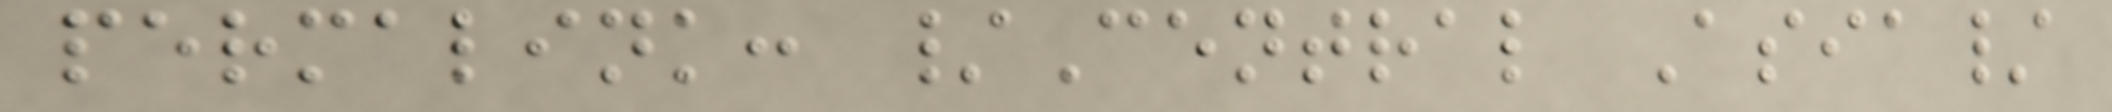permalink: /Central Asia/
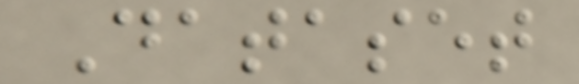Dataset
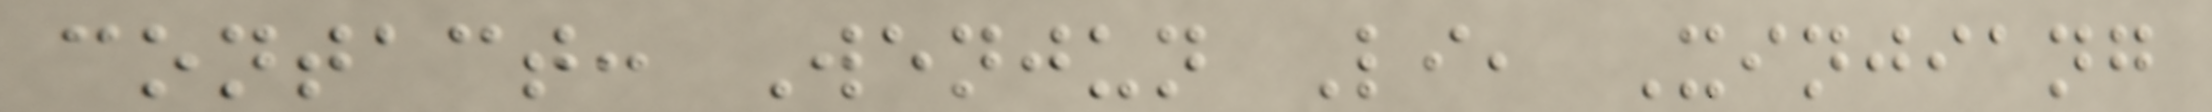contact: Wenjun Li, Xinjiang
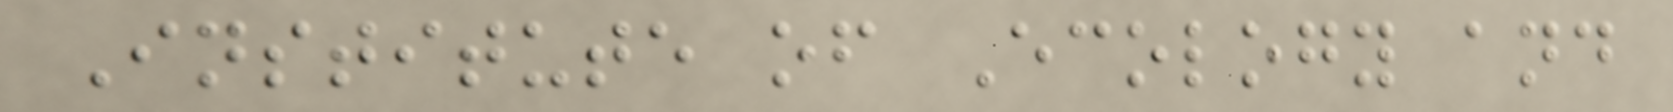Institute of Ecology and
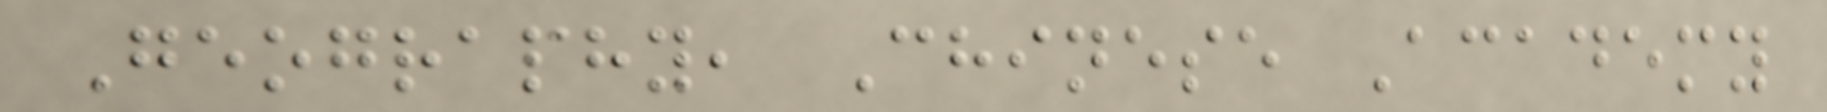Geography, Chinese Academy
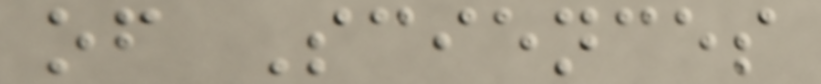of Sciences
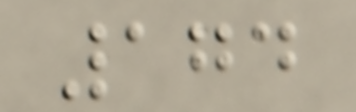174
